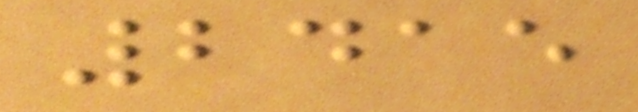2415
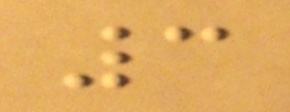3
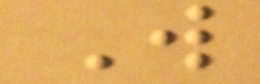W
